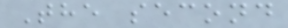The second
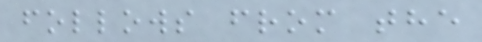follows from the
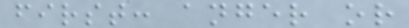first: anger or
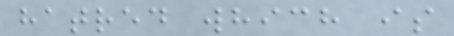hatred which is
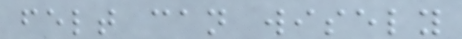felt can wisely
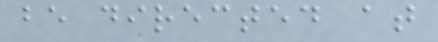be directed at
